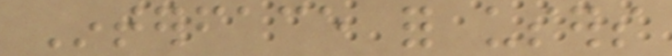Interface for users
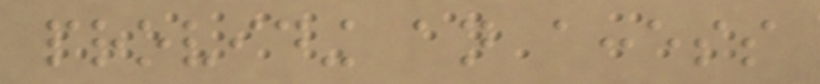providing an access
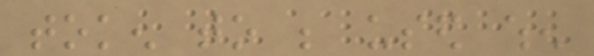token to be used when
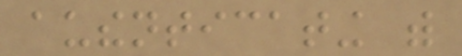authenticating with
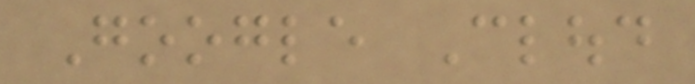Google Cloud
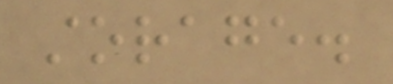storage.
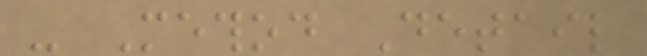- Method Detail
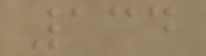134
